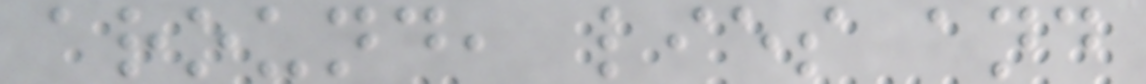around, lies and
